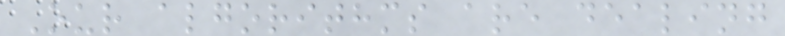Our algorithms are dealing
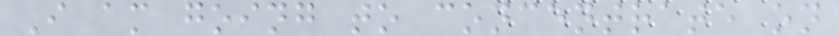I am going to concentrate on
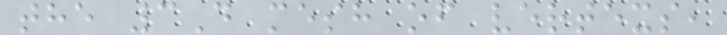the 3D mesh of vertexs,
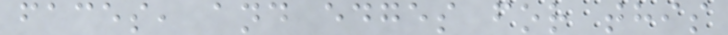faces, and edges for this
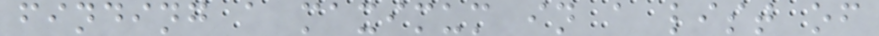finding a maximum in a list of
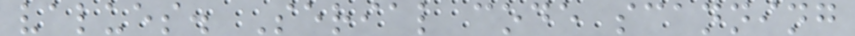values. Serial code scanning
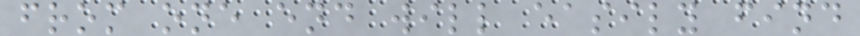from one end will easily find
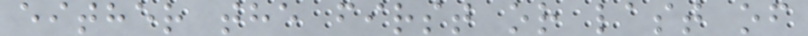either the first or last of
